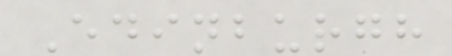Edinburgh
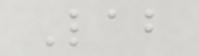Lab
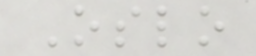Oslo
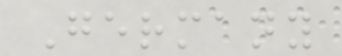Germany
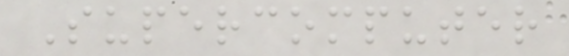Supercomputer
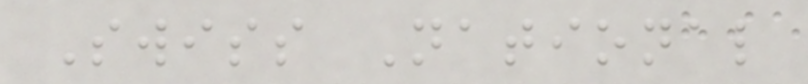Swiss National
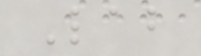Lab
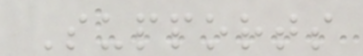Supports
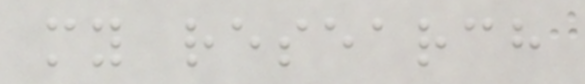my research
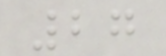27
